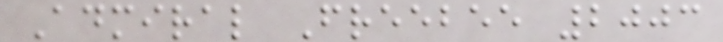Admiral Freebee 2003
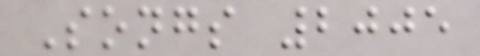Songs 2005
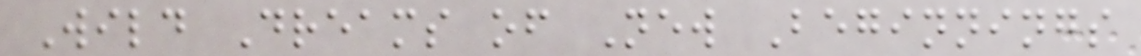Wild Dreams of New Beginnings
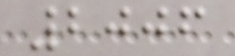2006
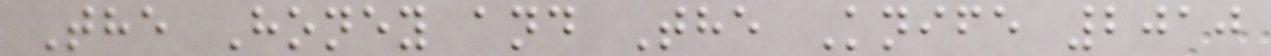The Honey and The Knife 2010
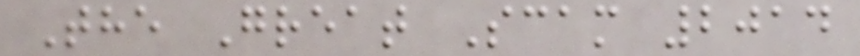The Great Scam 2014
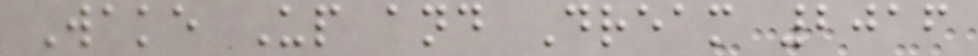Wake Up and Dream 2016
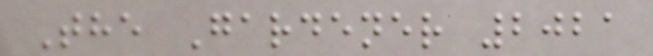The Gardener 2021
